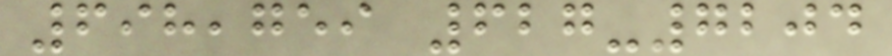698,759 627-7204
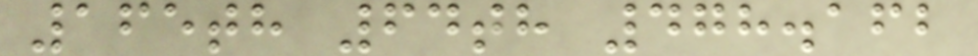165th 64th 478.162
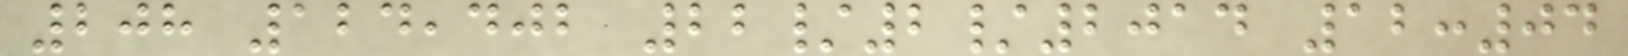208 124,402 22/2/2014 12:04
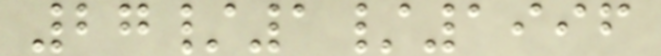27/1/1996
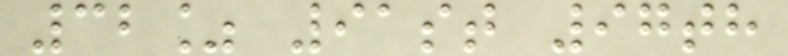32% 91st 97th
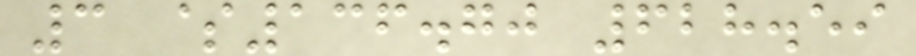3 $136.70 628.59
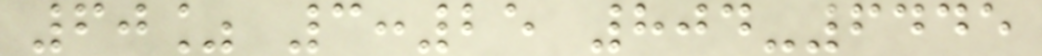60% 3:25 804-6445
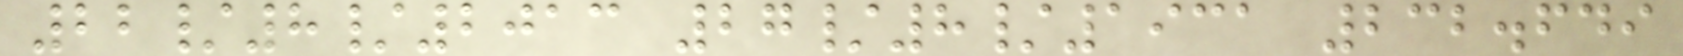22/8/2013 27/8/1931 232.649
